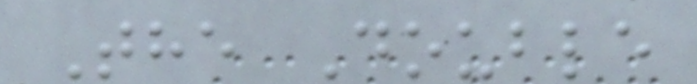The Double
